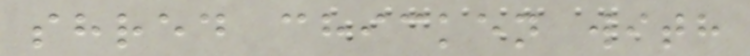shred chicken with
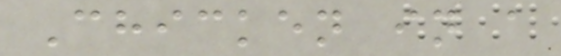Chicken in a
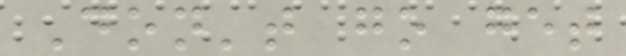Don't go get
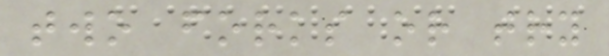two forks or try
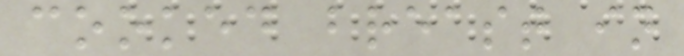cooked breast in
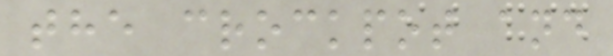the crockpot and
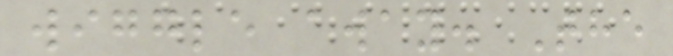wiggle away. The
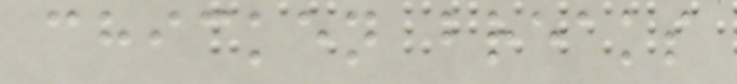chicken breaks
